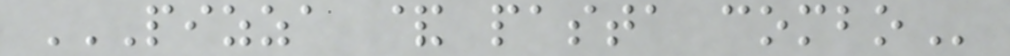PIZZA & PASTA COMBO
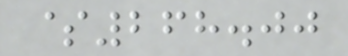$268.00
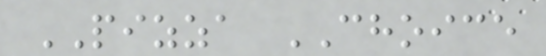PIZZA CHOICE
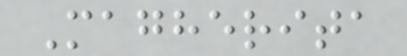Magherita
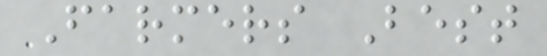Farmers Best
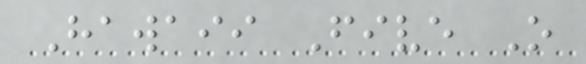Hawaii Five O
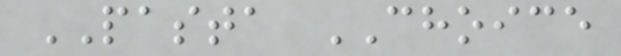PASTA CHOICE
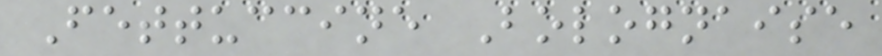Fettuccine Bolognaise
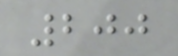200
